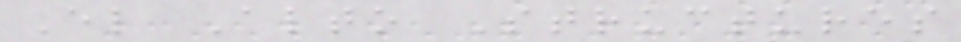El Alto Structures
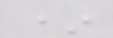*
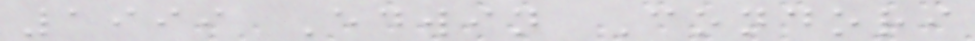1999 Edwin Condori
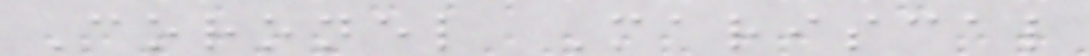Coronel Mariscal
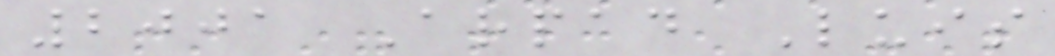2001 Arpad Luis
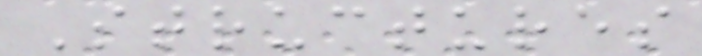Structures
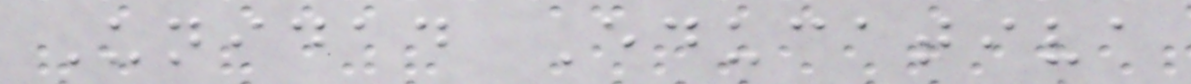Unidad Educativa
